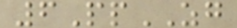6PpZG
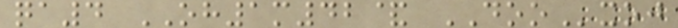qa4 OH1m42& DOOxoj
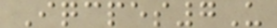Iqcpes7U
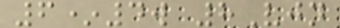6*4w 8Vjn
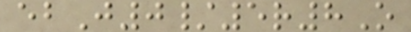ebJ0/5r8O
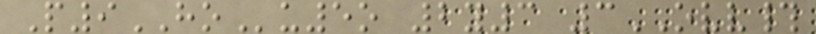P9HOu5o 2y3 3OVV#
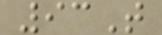93T
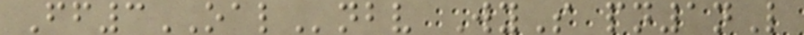Ff3OALnbv WyS pn1nL
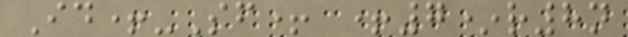Id+-Sf+ +7*r8n
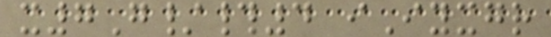x7G/#4 iIyxgr
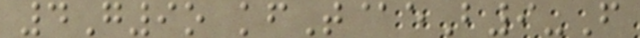4G9o kfT@eB9-F
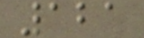121
